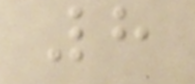8
